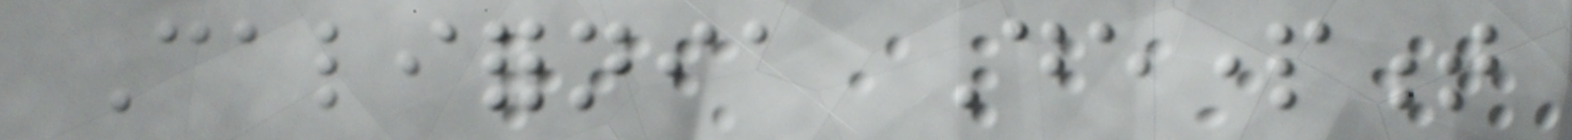California Department
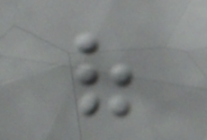of
